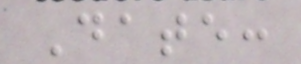Date:
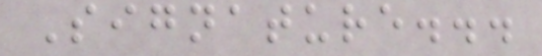Signature...
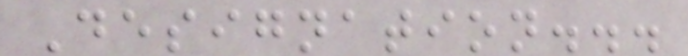Designation...
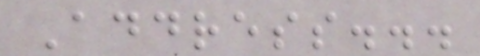Address...
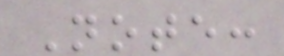Note:
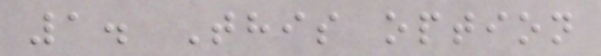1. This option
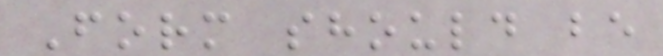Form should be
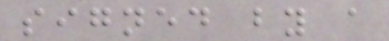signed by a
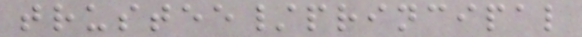trustee/principal
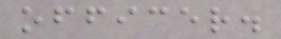officer.
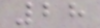28
